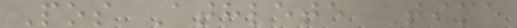Pos Athlete Time
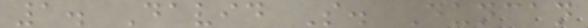1. David S. Duncan
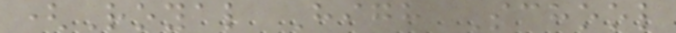(Royal High School
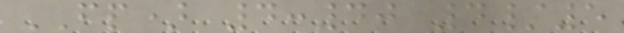FP) 4:40 4/5
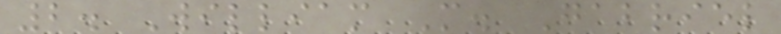2. William M. Gabriel
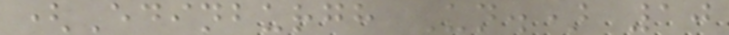(Edinburgh Un.) 10
